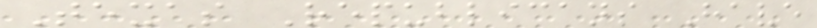Texas Republicans Have
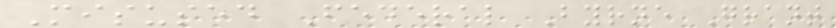Misused Federal Byrne Grant
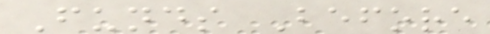Funds Before
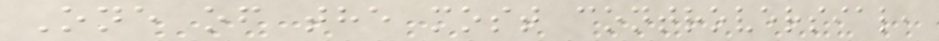One of the most controversial,
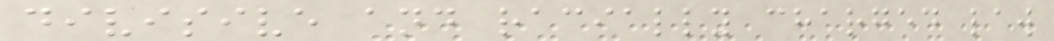divisive and racially charged law
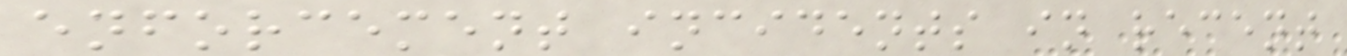enforcement incidents in recent
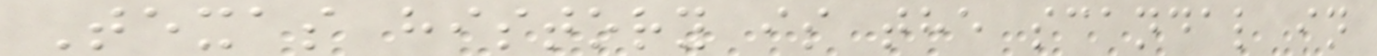Texas history is the scandal in
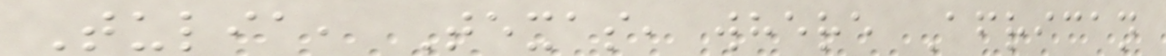Tulia, Texas, where African
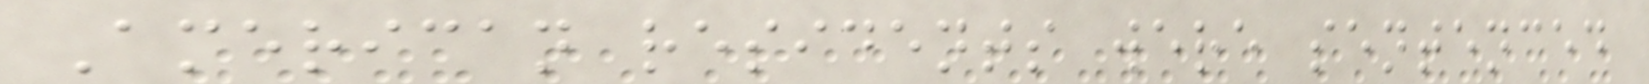American residents were sentenced
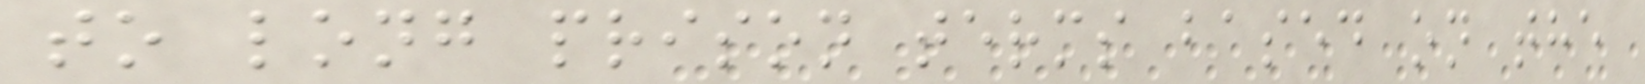to long prison terms based on the
